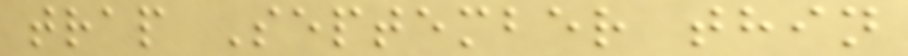trap September thin
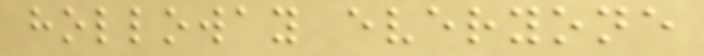holloway everyone
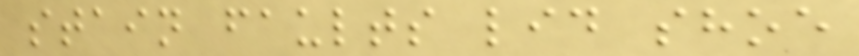stain faults lid shoe
